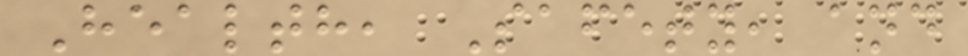Health, Safety, and
